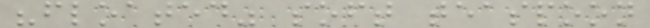"floated" soft teaspoon
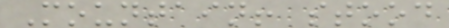Mountain! stood
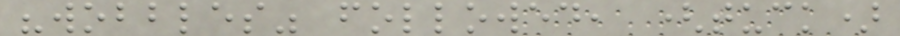"wobbles" followed, (tuck)
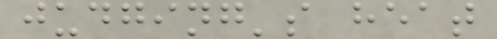judging's heat
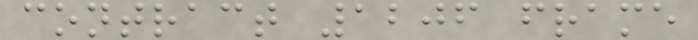contract 1206 frame
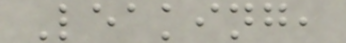Leaking,
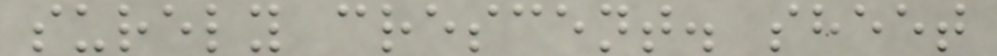surely crescent. sheet
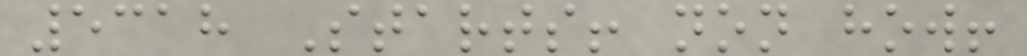5318 Starts! non how!
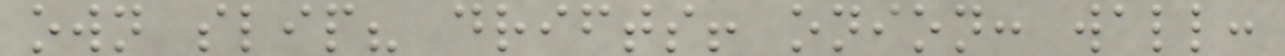own slip? drifts! onion: wall:
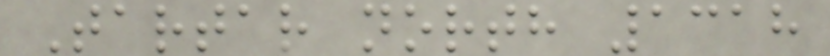Tartar north 1318
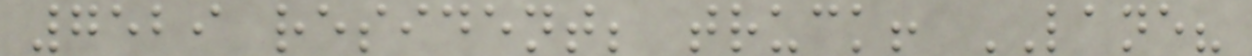7529 resident; truck! LANE?
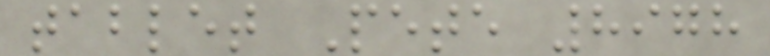tablet Pete 8978
